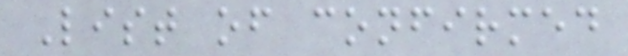List of confirmed
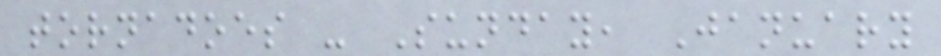tornadoes - Sunday, January
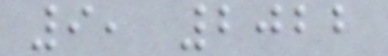9, 2022
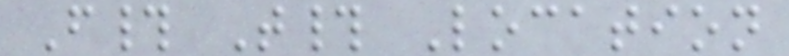F# T# Location
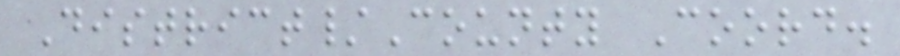District/County Coord.
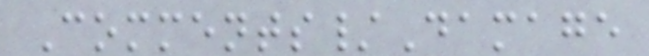Comments/Damage
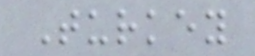Turkey
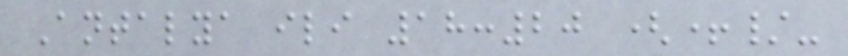Antalya ili 18:20 (+/-
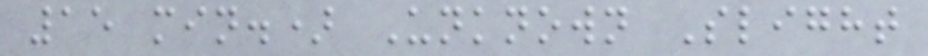15 min.) Unknown Slight
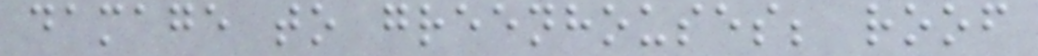damage to greenhouses; roof
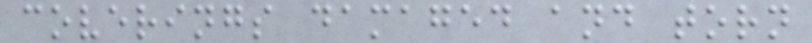coverings damaged and torn
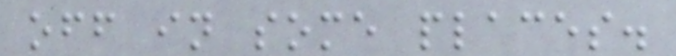off in some places.
